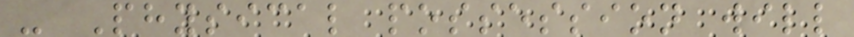- Physical possession will
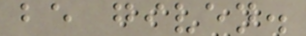be given.
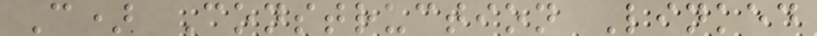C) Construction Linked
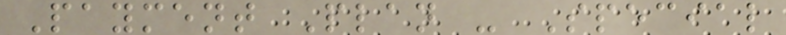Payment Plan - Special
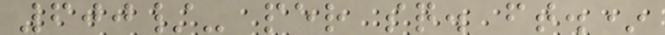600/- per sq. ft.*
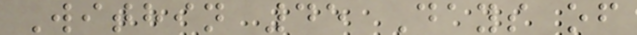Within 45 Days of
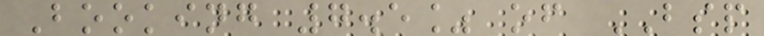Booking 7.5% of BSP
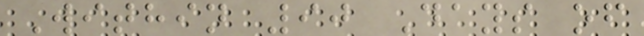Within 90 Days of
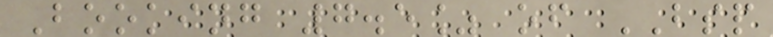Booking 7.5% of BSP
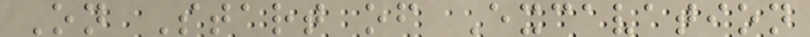On Start of Excavation
